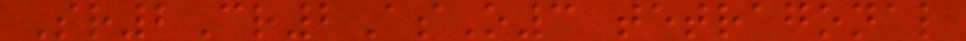Sr2Cr2AsO3 tetragonal
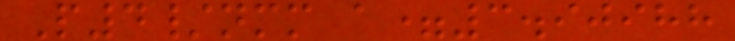P4/nmm a=3.90988
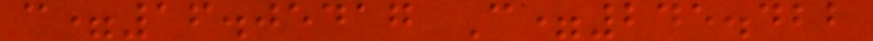c=16.05417 C=245.422
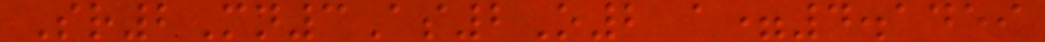Sr2Mn3As2O2 a=4.1459
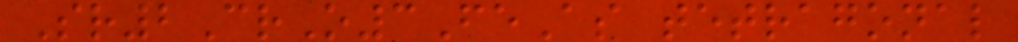Sr2CrO3FeAs tetragonal
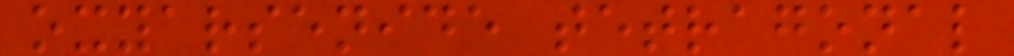oxyarsenide tetragonal
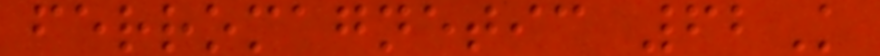ferromagnetic 62K
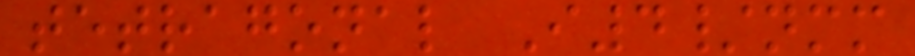tetragonal I4/nmm
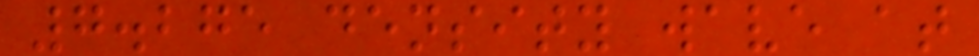7.275 density wave at
